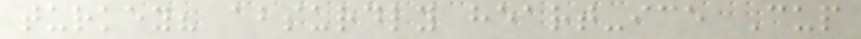turkey? absurdly heart-ice Cup
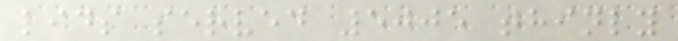lids served 5005 thinly
